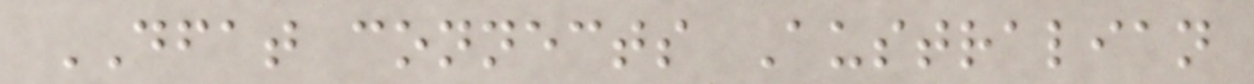DFAT connects Australian
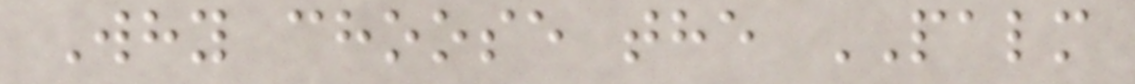Why choose the PALM
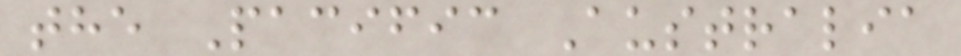the Pacific Australia
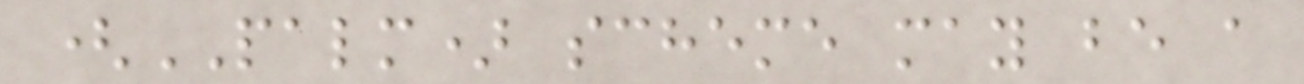(PALM) scheme may be a
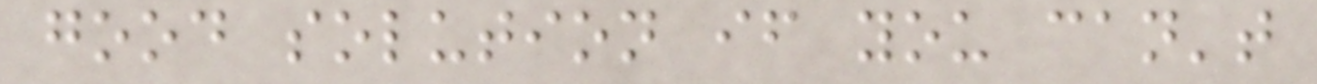good solution if you can't
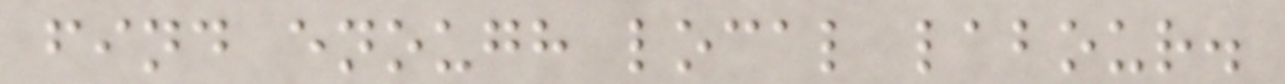find enough local labour.
